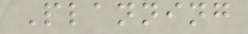Planning
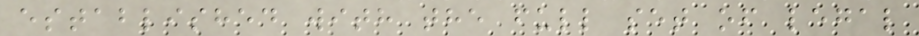established with the full set of legal
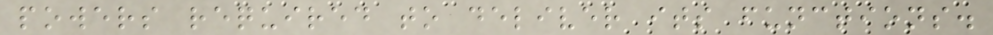powers required to deliver its functions.
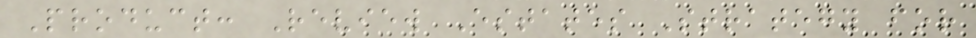Product: Review Estates Strategy for
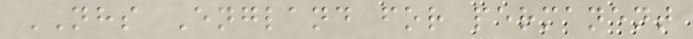NHS England for permanent
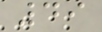49
